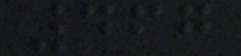467
